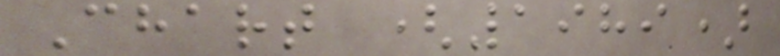Chart (1989)
